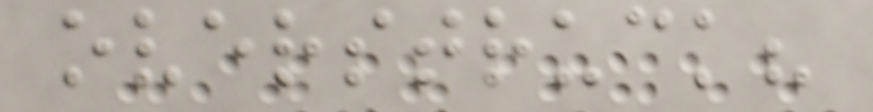overstruck?
